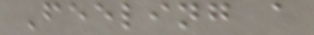Feeling a
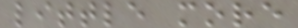little more
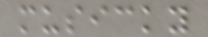musicky
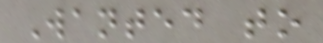Wanted to
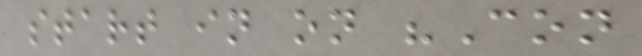start in on "Con
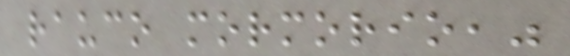rauco mormorio,"
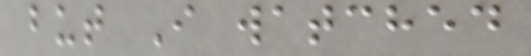but I watched
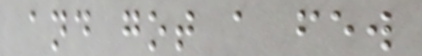and got a few
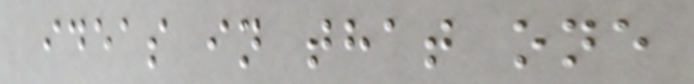ideas in that one
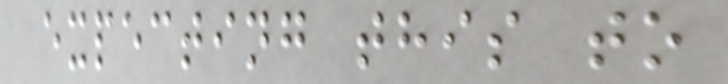expecting this to
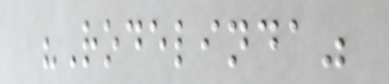"Rodelinda"
